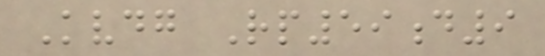Kvdg Rp59d9
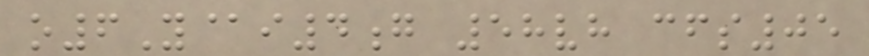o6Y@i4g 58vh cfs05
